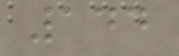144
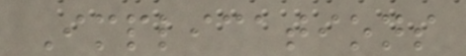Implications
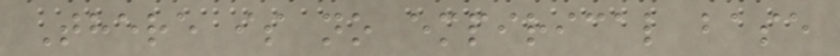There is no empirical base
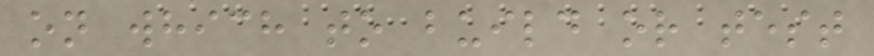on which to build or test
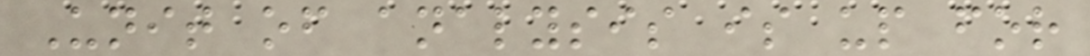Unit of analysis is up for
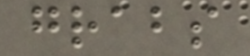grabs
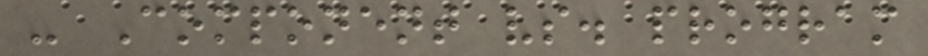- Component vs. program
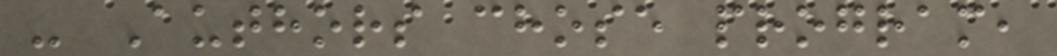- Authors chose program,
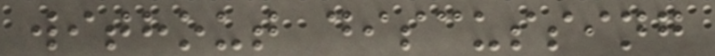without discussing
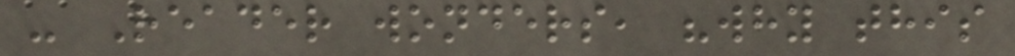- Reader wonders, "why this
